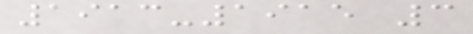1913-1915 3
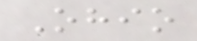Ohio
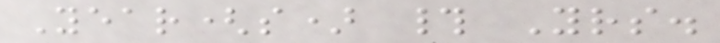Year(s) # Yrs.
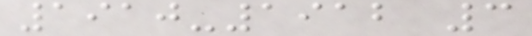1910-1912 3
